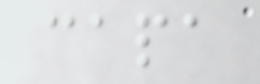capa
